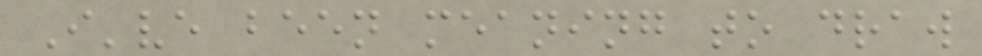I've been meaning to draw
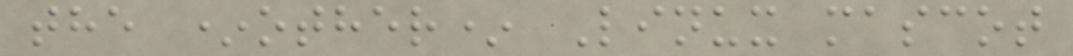the *other* Linux mascot
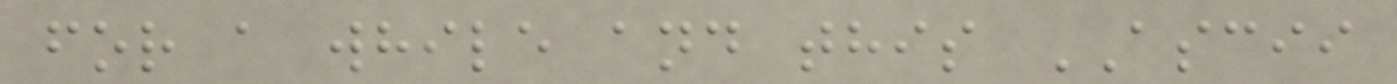for a while and this ASCII
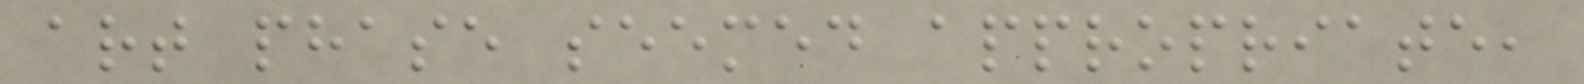art phase seemed appropriate,
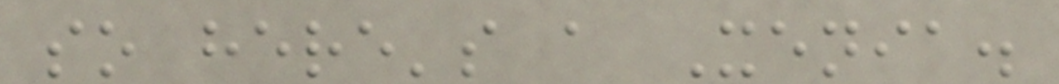so here's a Xenia.
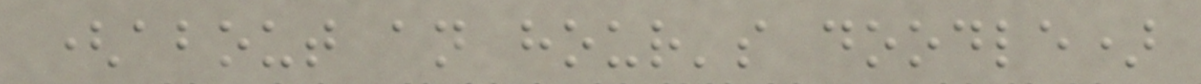(about an hour's doodle)
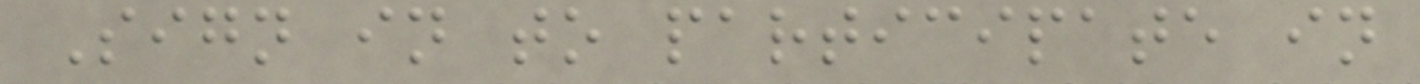Sign in to participate in
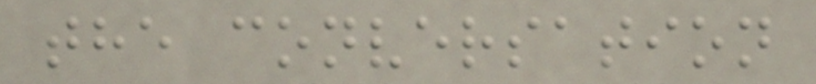the conversation
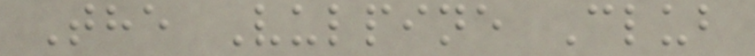The Vulpine Club
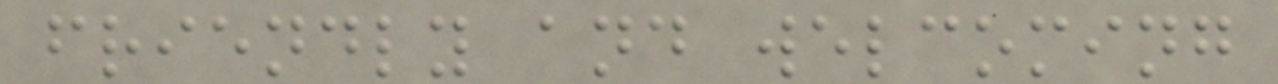friendly and welcoming
